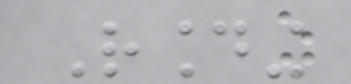Rounding
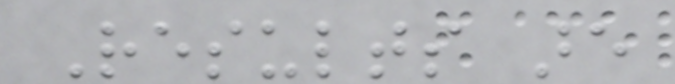Results are
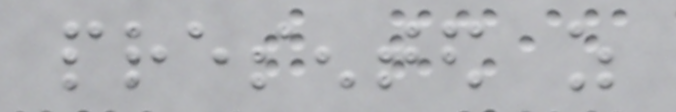presented as
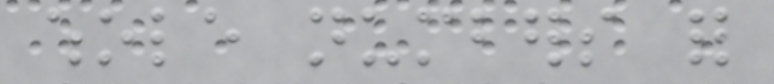whole numbers for
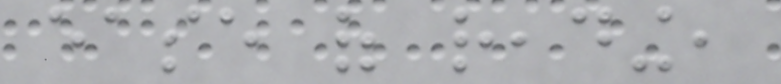ease of reading,
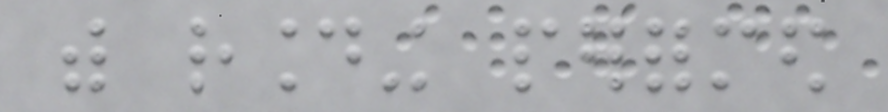with rounding performed
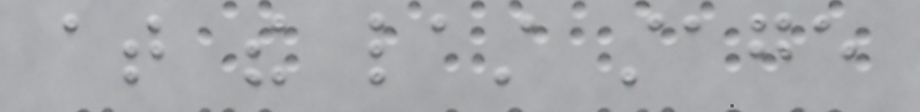at the last stage
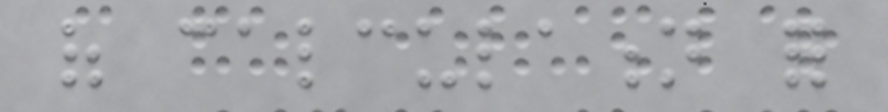of calculation for
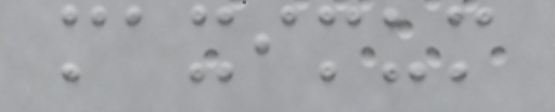maximum
